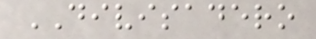DIVISADERO
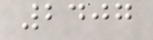2407
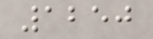1250
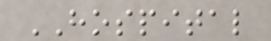HOSPITAL
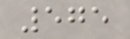575
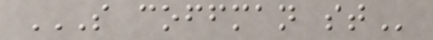S COFFMAN ST
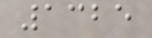1325
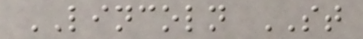LINCOLN ST
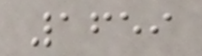1659
